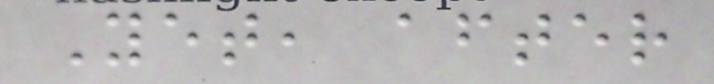Yet, after
